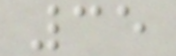35
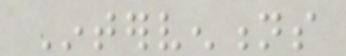Interventions
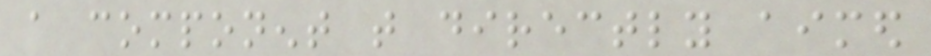a component that directly aimed
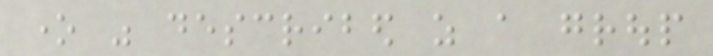one was described as a group
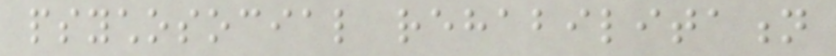psychosocial rehabilitation
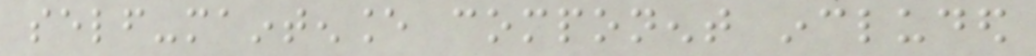self-maintenance component included
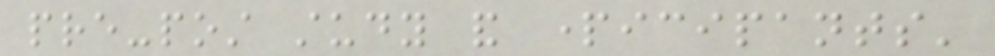pre-post study and participants'
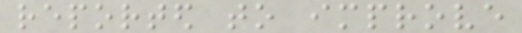reported to improve
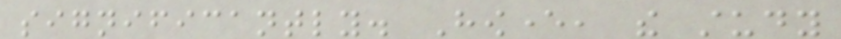significantly. However, the study
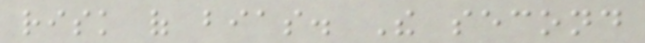risk of bias. The second
